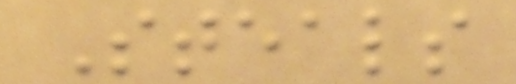Steals
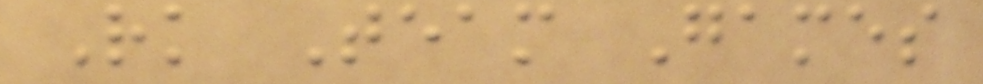Rk Team Games
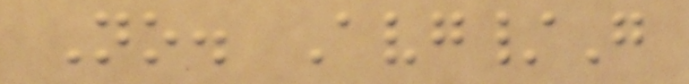No. Avg/G
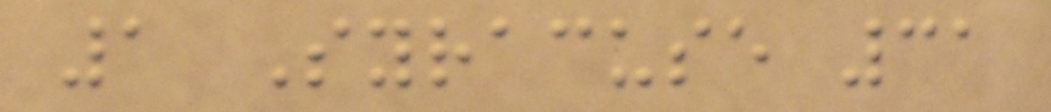1 Syracuse 31
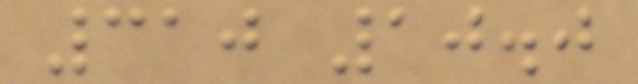310 10.0
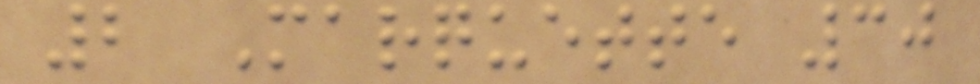2 Marquette 30
